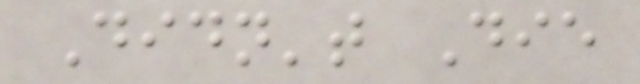Didn't Die
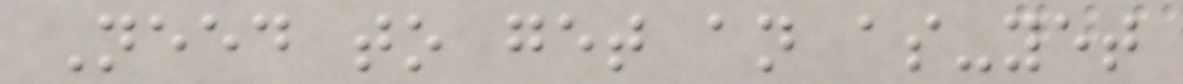Need to get an as-yet
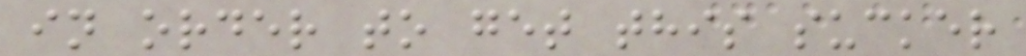in order to get this sucker
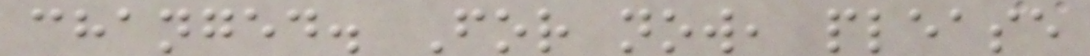changed. For now, please
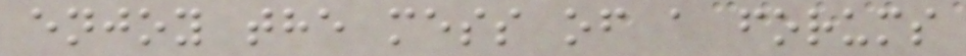enjoy the mess of a forums
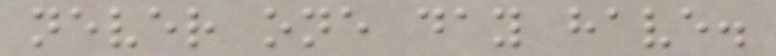never one day have.
